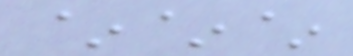~~~
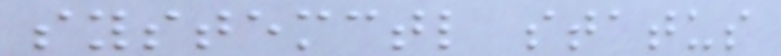systemctl status
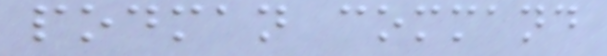podman command
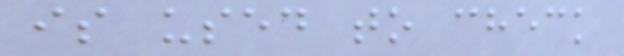is used to check
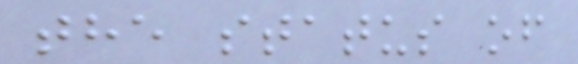the status of
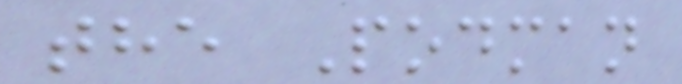the Podman
